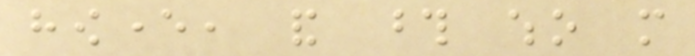however, and those who more
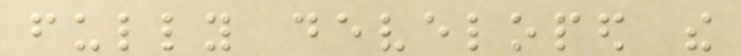fully developed the
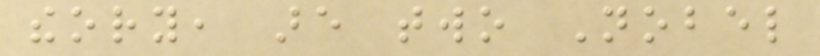theory, are two Nobel
